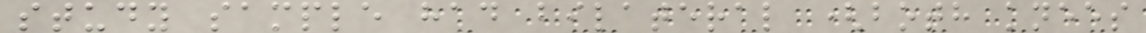study sample had bilateral (both knees
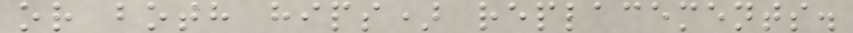or both hips) replacements.
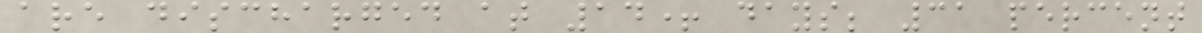are discharged at 14+ days; 31 percent
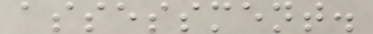assessment.
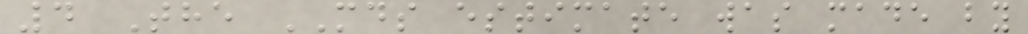4 The MDS estimate was made by
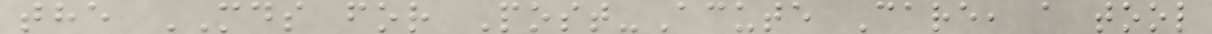the MDS for Post-Acute Care, a tool
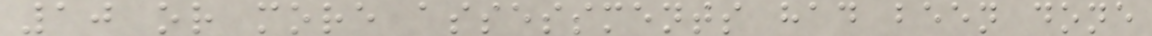10 or more assessments had been done
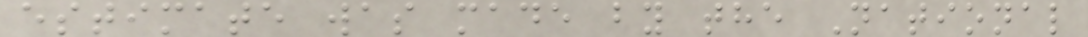estimate was made by the National
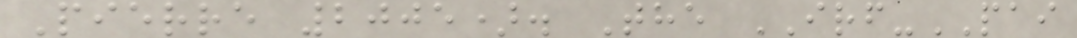Pierre 2005). The IRF-PAI
